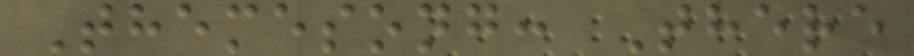Themesong: There
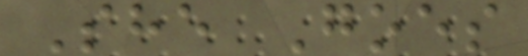She Goes
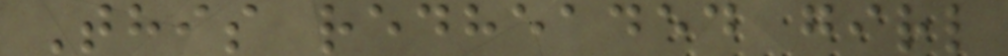This redheaded girl
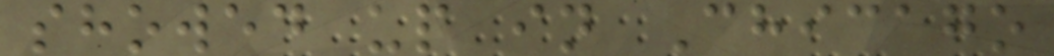showed up in Chicago
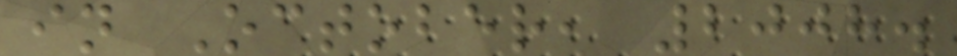in October, 2008.
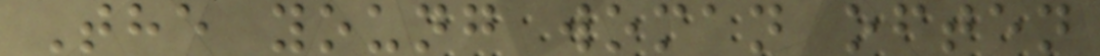The young woman often
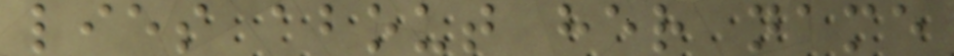lies about her name
